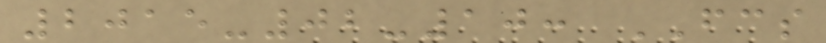2015-02-10: FCS
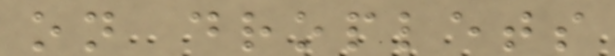on droplets
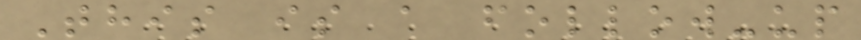This is a follow-up
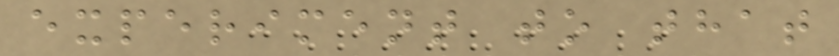experiment to that
